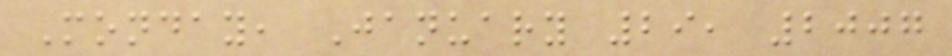Monday, January 29, 2007
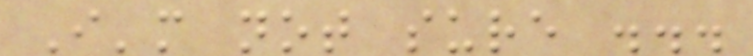I'm not sure ...
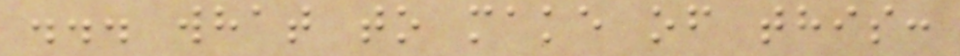... what to make of this:
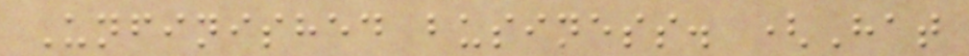Unfinished business. (Hat
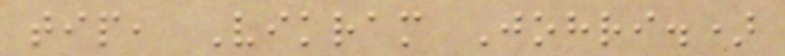tip, Vikram Johri.)
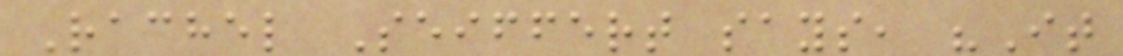Rachel Seiffert says, "It
